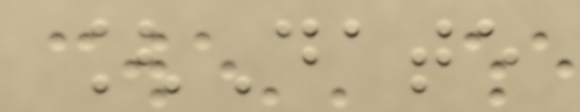[Date
